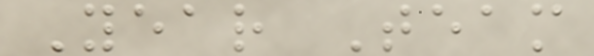Year Team
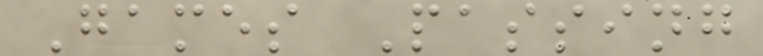Games Passing
